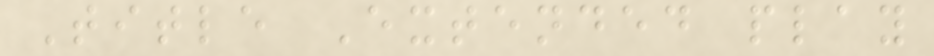Title Extended play
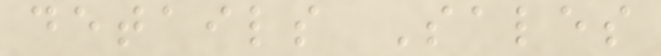details Sales
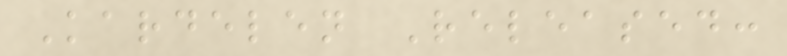Kardelen Released:
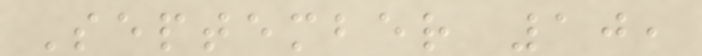September 10,
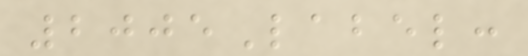2005Label:
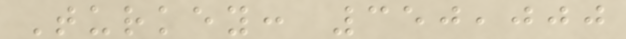Turkey: 350,000
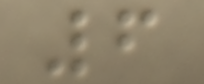6
